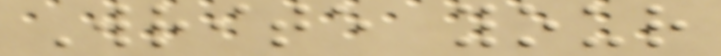Write your
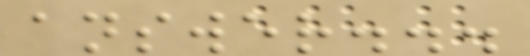answer...
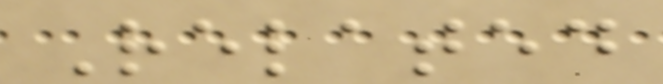Related
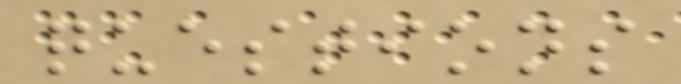questions
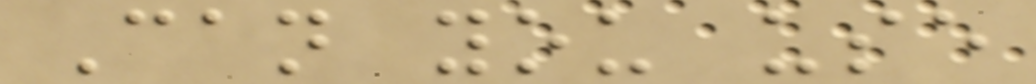Can you use
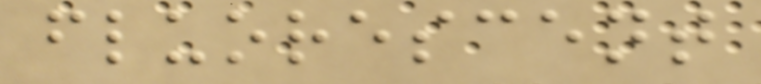fluorescent
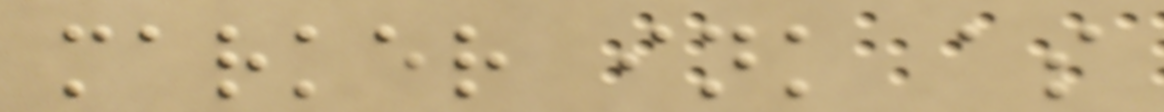marker ink as
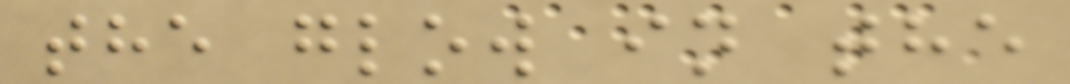the glow in the
